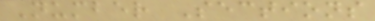Number Sections
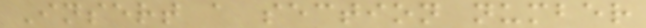Insert a section number
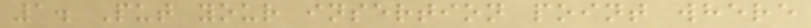1. Put your insertion point where
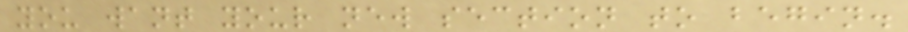you want your new section to begin.
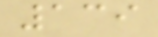139
